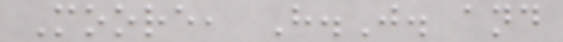Moore, H.J. and
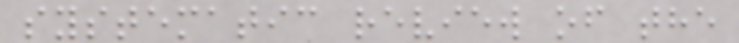systematic review of the
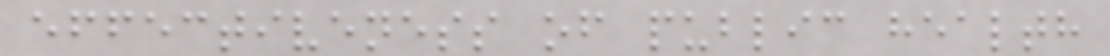effectiveness of public health
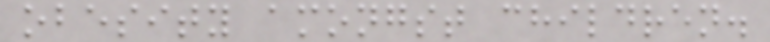obesity amongst children.
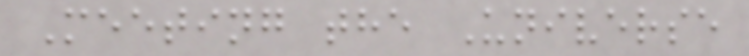Meeting the Universe
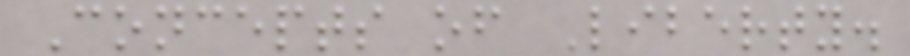Concepts of Liberty.
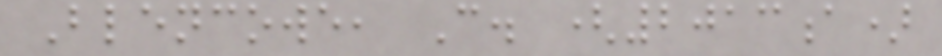Blencowe, C. (2013a)
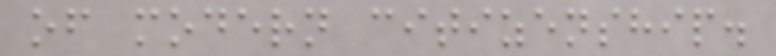of modern citizenship.
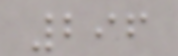296
